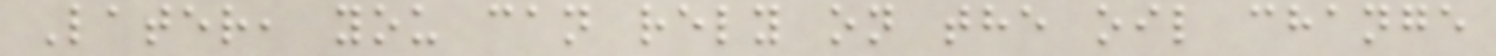Later, you can rely on the oil change
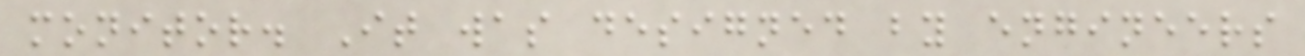monitor. It was designed by engineers
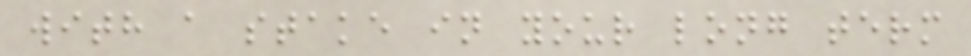with a stake in your long term
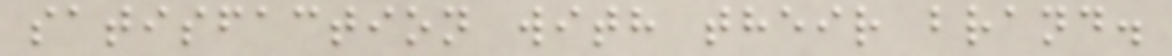satisfaction with their brand.
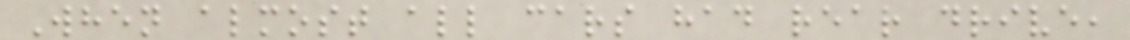When almost all cars had rear drive,
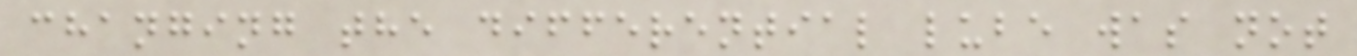changing the differential lube was not
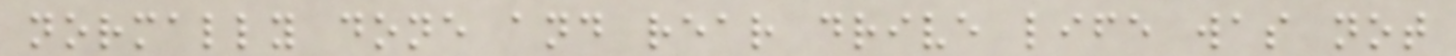normally done and rear drive life was not
